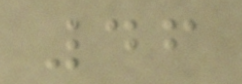46
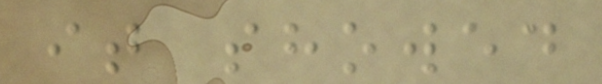it showed
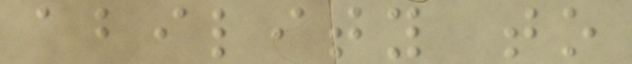ability to
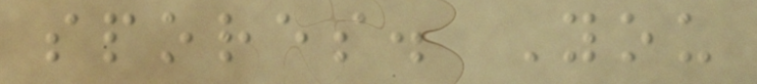spores. You
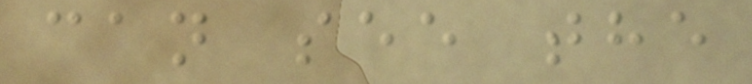can see the
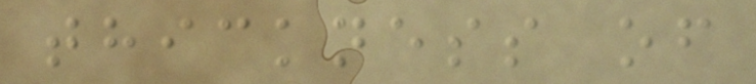thickness of
